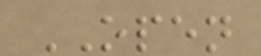OPEN
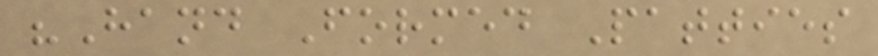"Hand Formed Patties
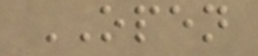OPEN
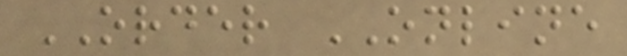ORDER ONLINE
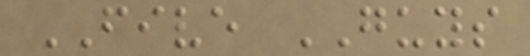FIVE GUYS
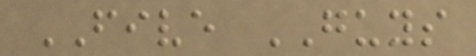FIVE GUYS
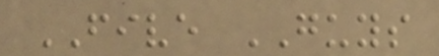FIVE GUYS
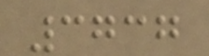3737
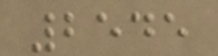2545
